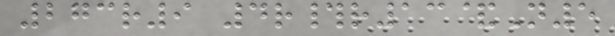273r9 4r#r13&N5
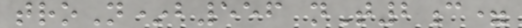troN*b556 nT2c=
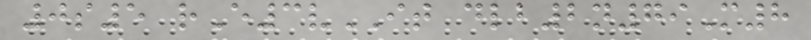0s5 rE3vIT dlb2n79M8
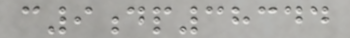c9dp38344
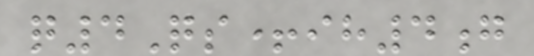q4Qs+ih4g
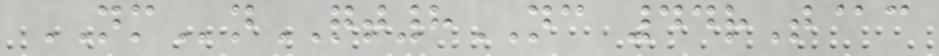NMnQT8NC 44rT@c
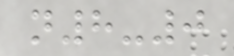n8-0
